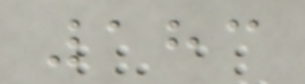183
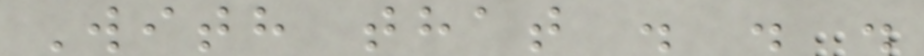With that . . .
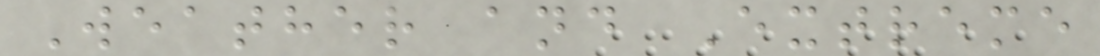Weather and Extreme
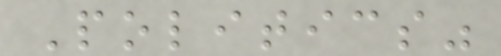Politics"
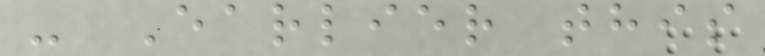- Earlier this
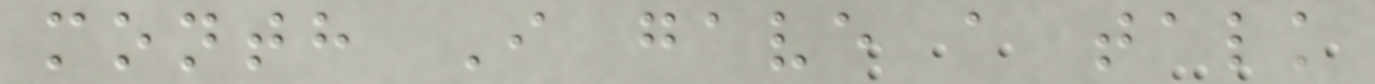month I gave a talk
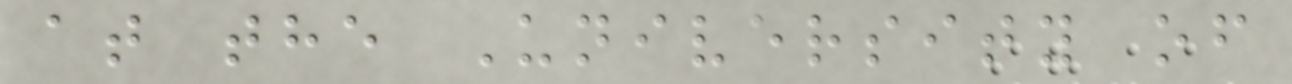at the University of
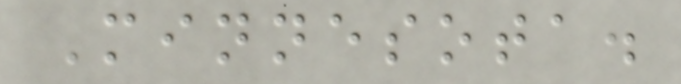Minnesota.
